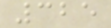325
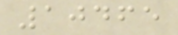10465
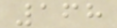168
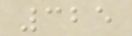325
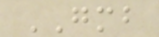GMB
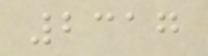2317
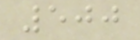500
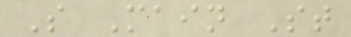S Main St
